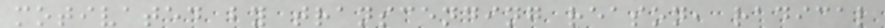motivated by transcending reason, radical
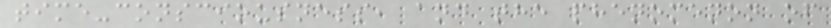time-consciousness, and the phenomenon of
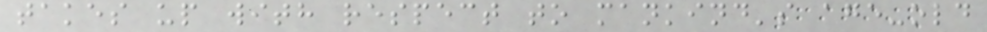takes up with respect to mankind's age-old
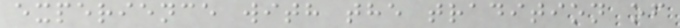experience with the tradition of
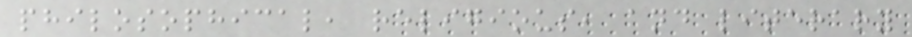philosophical, religious, and literary
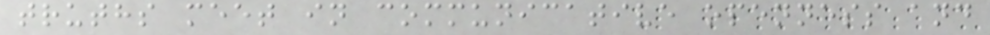truths meet in communicative openness and
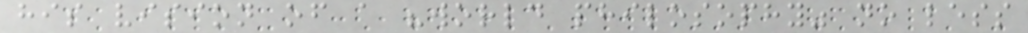his vision of a "world philosophy" no less
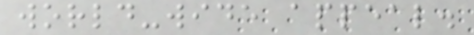world-wide appeal.
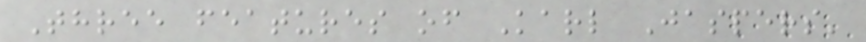Three features of Karl Jaspers'
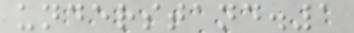understand.1
